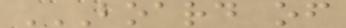BOARD OF
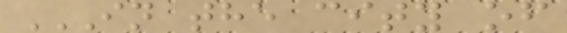IN THE CITY OF
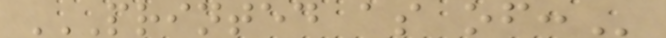PRINTED AS OF:
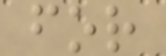for
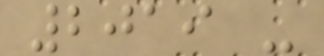2019 -
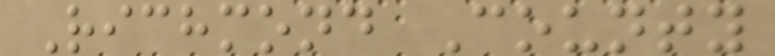Richmond County
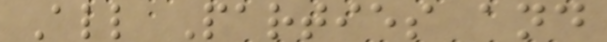All Parties and
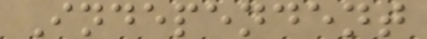Independent
